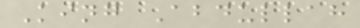King Abdullah
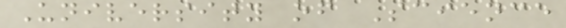University of Science
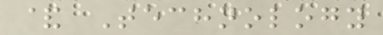& Technology
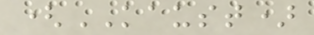(KAUST)
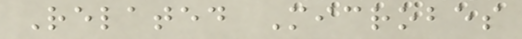Related Microbes
